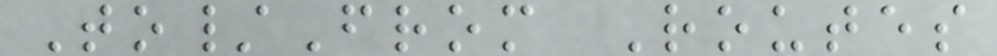To/From Routes
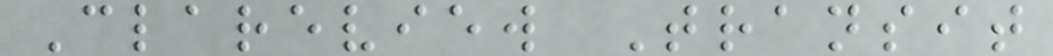Clareview Transit
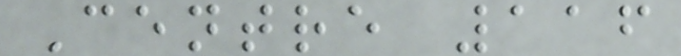Centre 116
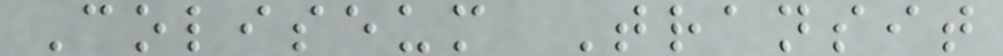Coliseum Transit
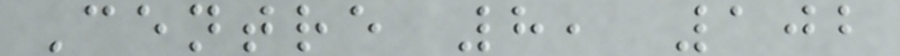Centre 8, 102
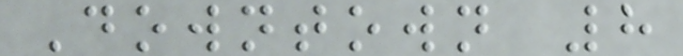Downtown 8
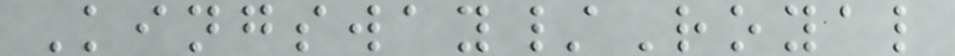Kingsway/Royal
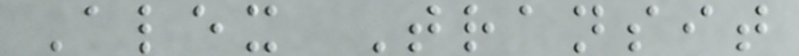Alex Transit
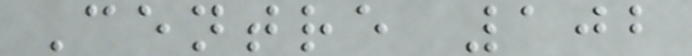Centre 102
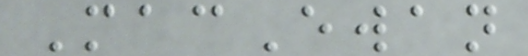MacEwan
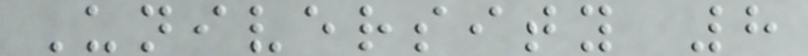University 8
